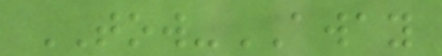TOW-AWAY
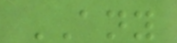ANY
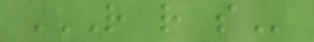R R S
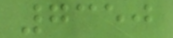7350
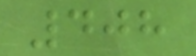408
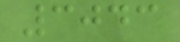3043
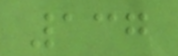137
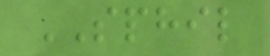SPHIL
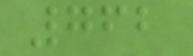762
